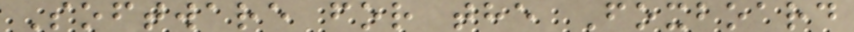Software for the Foxboard
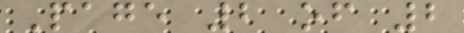Page 2 of 2
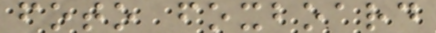foto foxboard
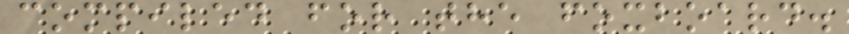compiled for the foxboard.
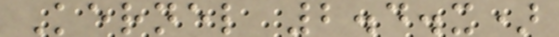Kernel 2.4.x)
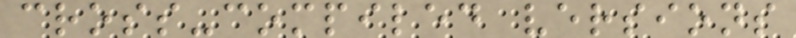cross-compiled versions
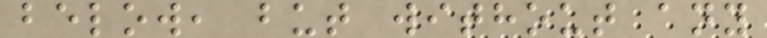below, but without any
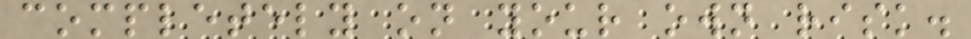completely on your own risk.
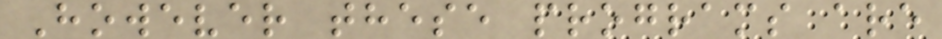However these programs are
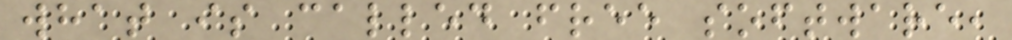what is called free software,
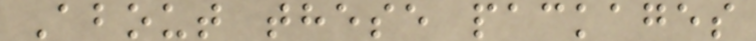About these packages
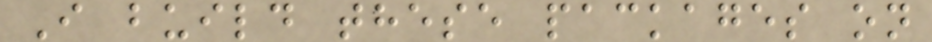I build these packages on
